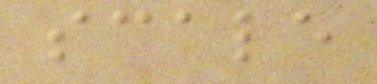scale
